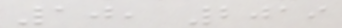10, 2019
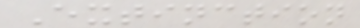Extinction
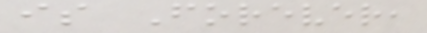is Forever,
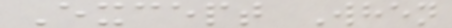Except When
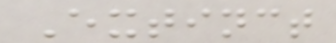Extinct
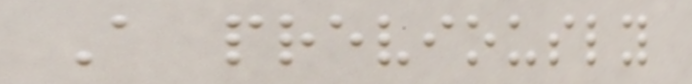A previously
